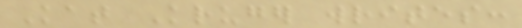Kat Kruger writes:
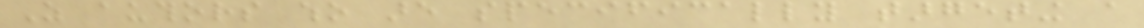As authors who are specifically targeting a
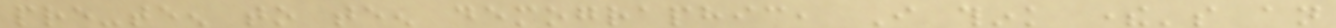pre-teen to teen demographic, I think there's an
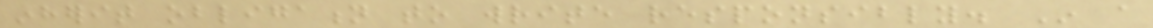inherit obligation to write responsibly. In a
